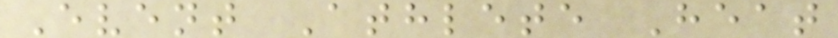Event Athlete Heat
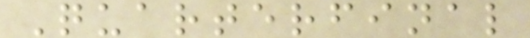Quarterfinal
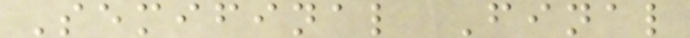Semifinal Final
